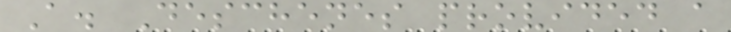A. Deschenes provided a
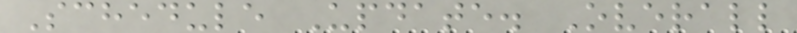Schedule Update. Overall
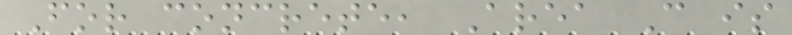For concrete, Area C is
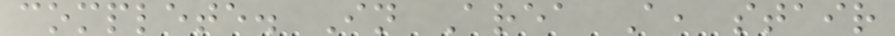complete. In Area A, stair
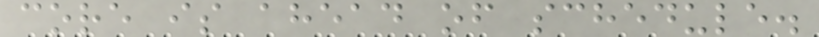core is ahead of schedule.
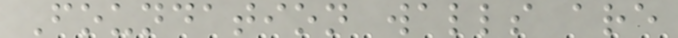Foundation walls are
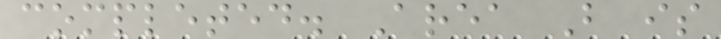completed. Area B is
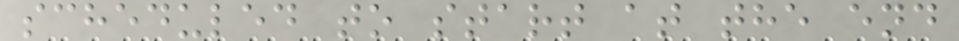scheduled to start at the end
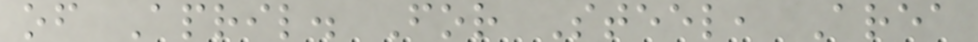of April. For Steel, Area
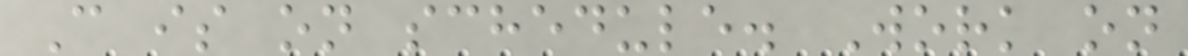C is on schedule. Work on
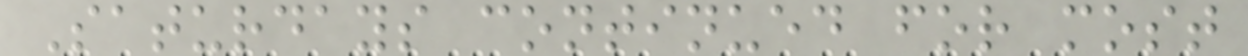Saturdays continued for most
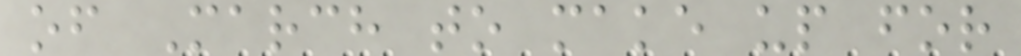of March to make up for
